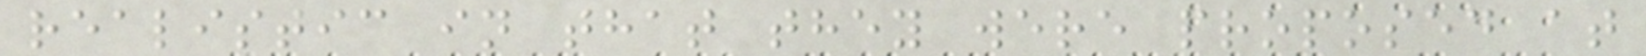realistic in that they were proposed at
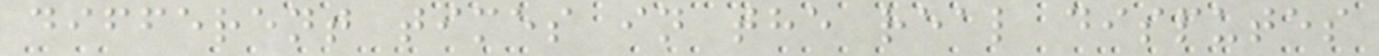different times in the real disputes
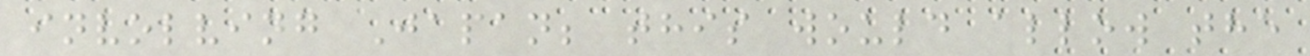involving Japan; this would allow the
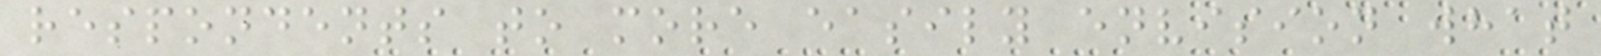respondents to more easily envision what
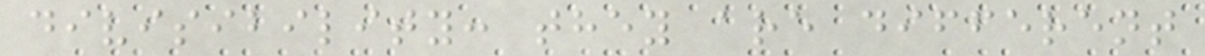divisibility: they are different
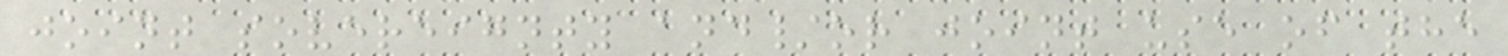joint sovereignty and/or joint use of the
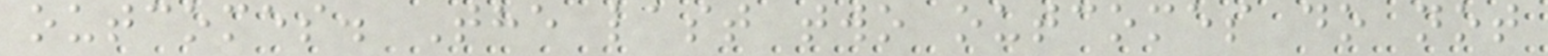outcomes. The last two outcomes do not
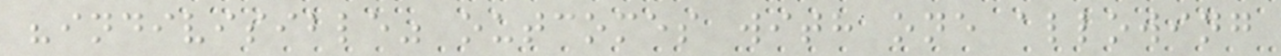"indivisible" outcomes with one allowing
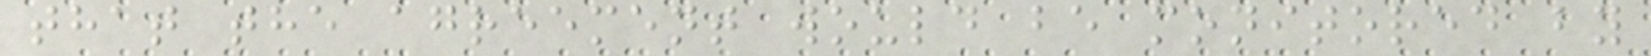that the agreement would be monitored by
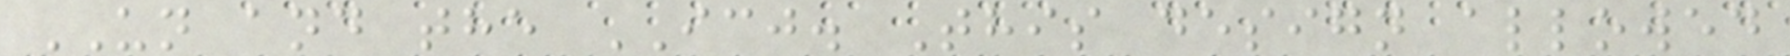UN and the ICJ. This design allowed
